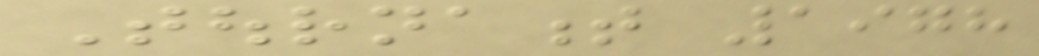Tournament 1978
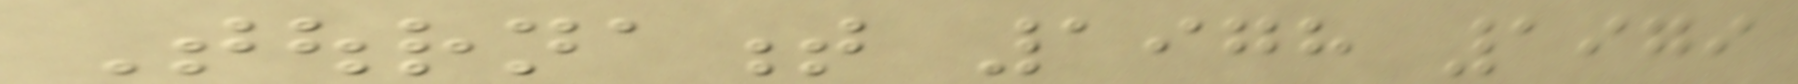Tournament 1978 1979
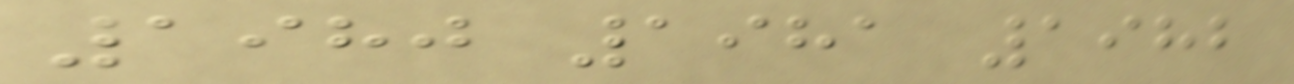1980 1981 1982
